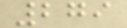279
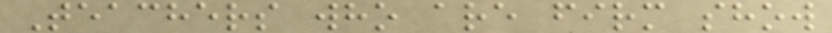Teachers who are firm show
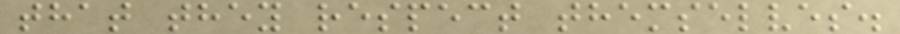that they respect themselves.
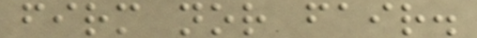firm nor fair.
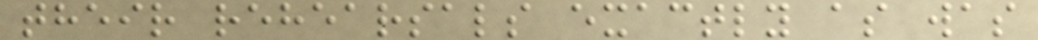their rehearsals exactly as was
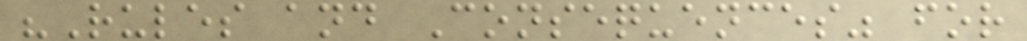"Rules and Consequences" for
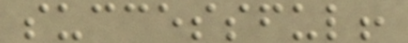successful!
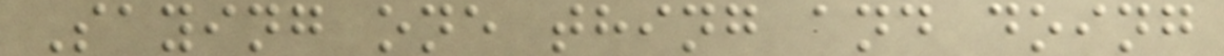Saying one thing and doing
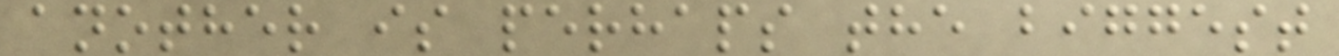another is perhaps the biggest
